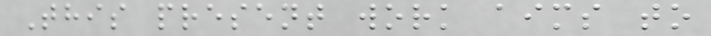This present work aims to
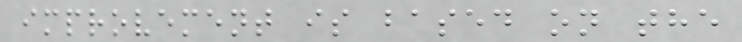improvement is based on the
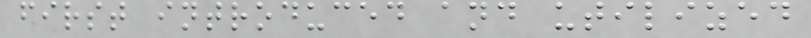first introduced and utilized
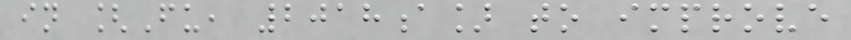in [Fu, 2018a] to improve
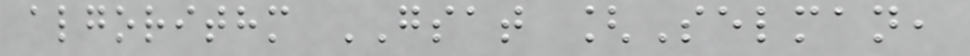algorithm GSAT [Selman,
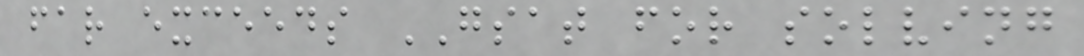far exceeds GSAT for solving
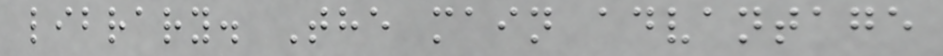library. The main advantage
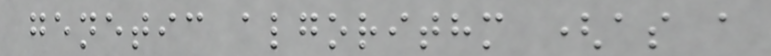genetic algorithm (as a
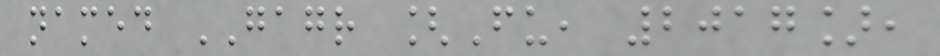named GAGR [Fu, 2017],
